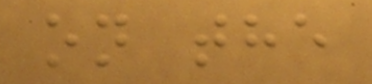on the
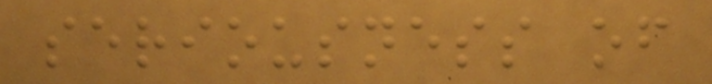seriousness of
